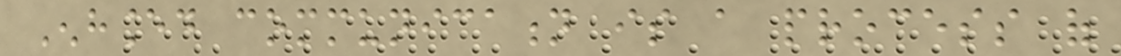Enhanced communication is a process of
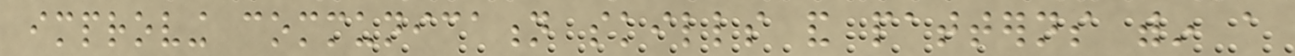improving communication skills and patterns within a
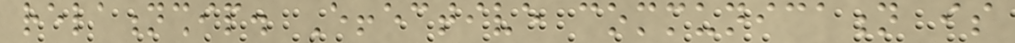relationship. Effective communication is
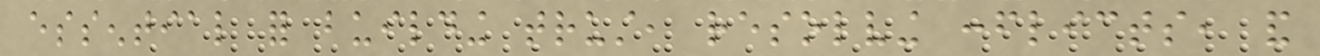essential for building trust, resolving conflicts, and
